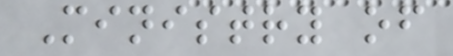Ministry of
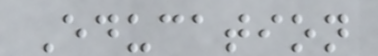Education
